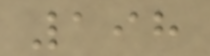198
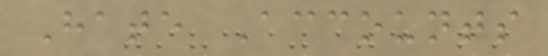Hate Accounts
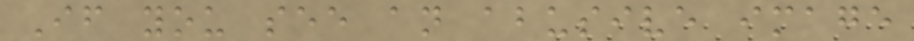If you see an abusive image
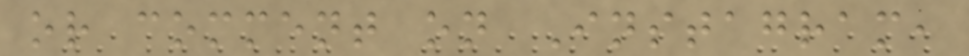or comment on Instagram,
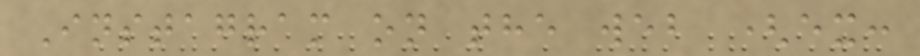Instagram on the web (ex:
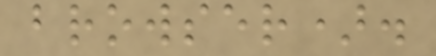browser).
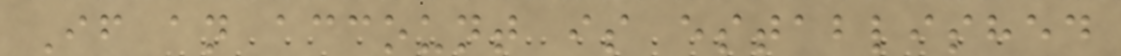If an account is established
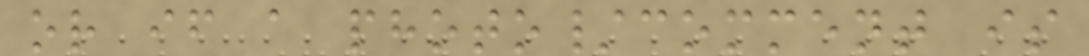or if a photo/comment is
